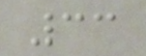33
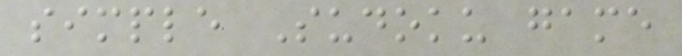simple Sudoku game
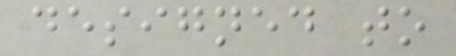designed to
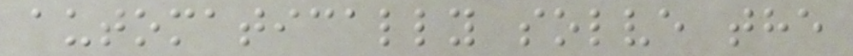automatically solve the
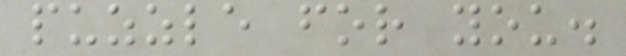puzzle for you.
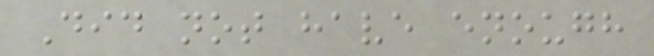Did not have enough
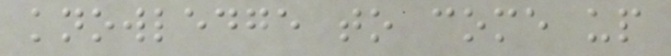knowledge to come up
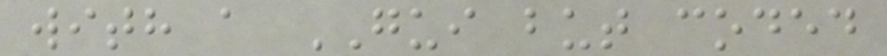with a GUI but coded
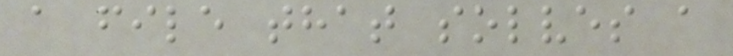a file that solves a
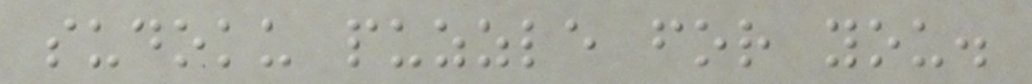sudoku puzzle for you.
